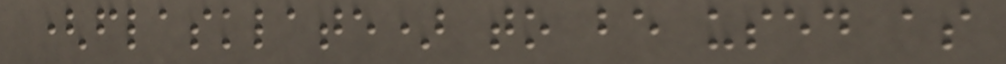(flasklate) to be used as
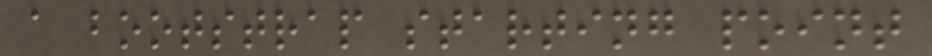a bootstrap starting point
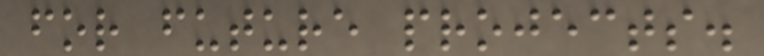for future projects.
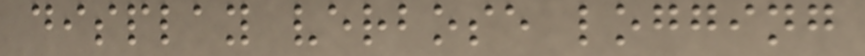display verbose logging
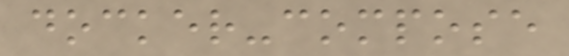docker-compose
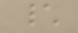\
